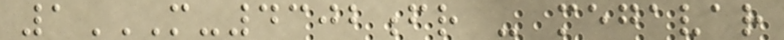1M-4302FR - MEGAVAR
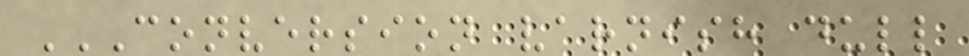CONVERSION VARNISH DULL
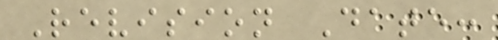Revision Date:
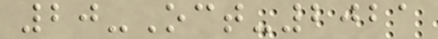20-Oct-2021
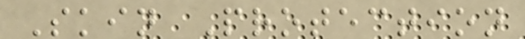Skin Protection
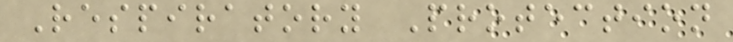Respiratory Protection
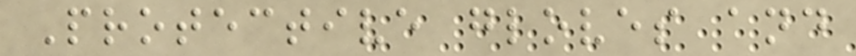Protective gloves and
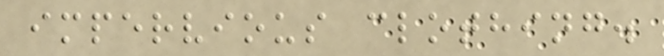impervious clothing.
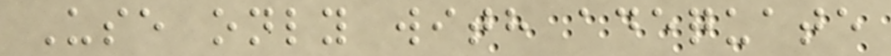Use only with adequate
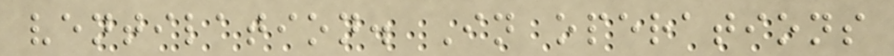ventilation. In operations
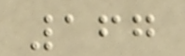167
